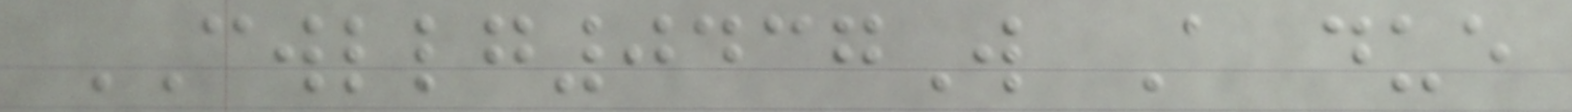CWLLG0437W A due
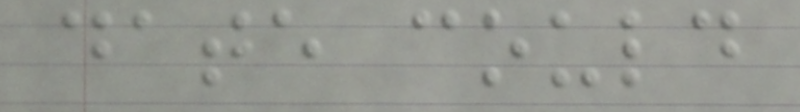date could
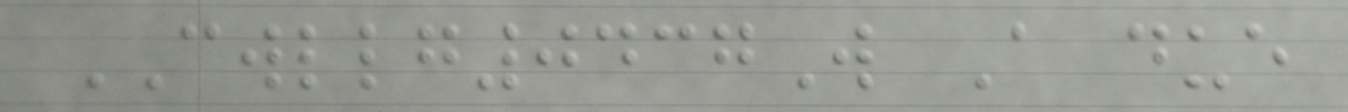CWLLG0437W A due
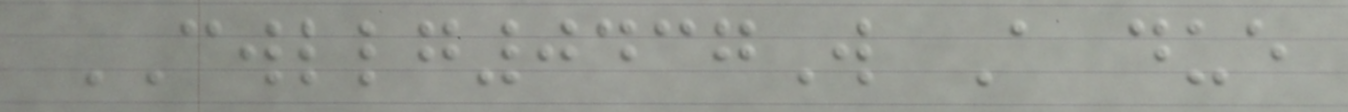CWLLG0437W A due
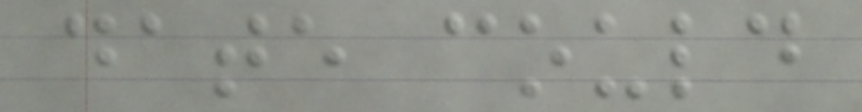date could
